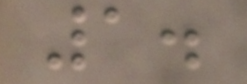1.
